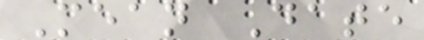Mean Date
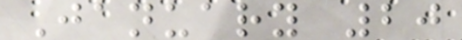January 20
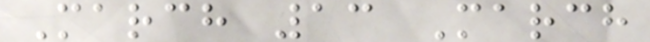March 13 March
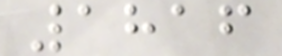1816
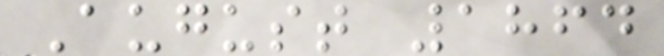August 1864
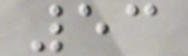53
